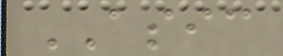ASIC
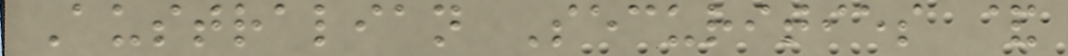Australian Securities &
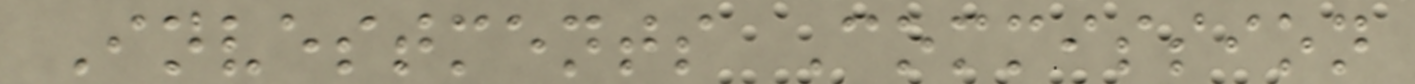Investments Commission
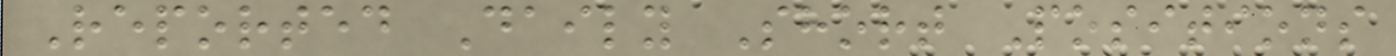Reported Daily Short Positions
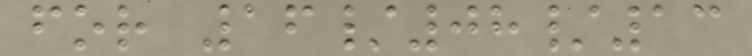for 16/08/13
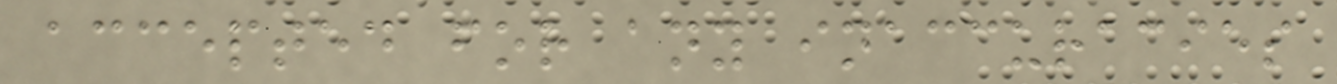accepted for any inaccuracies
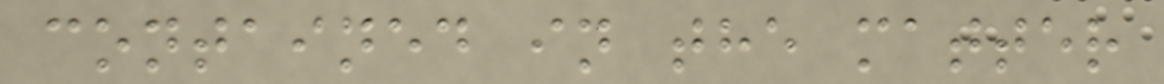contained in the matter
